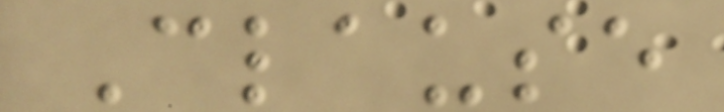Clause
